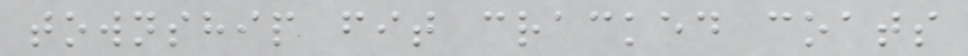township fit cracked coats
